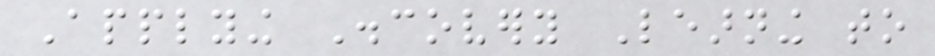Applying Discovery Learning to
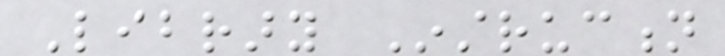Library Instruction
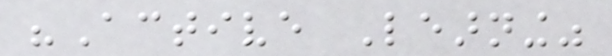"Active Learning"
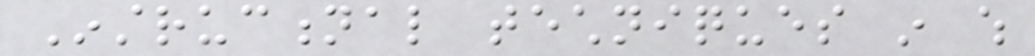Instructional techniques in which
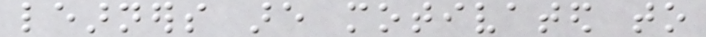learners are motivated to
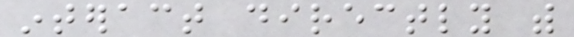interact directly with
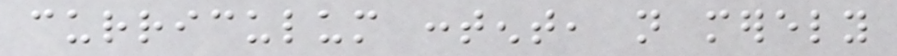curriculum content, not merely
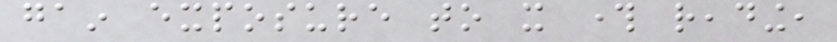gain exposure to it through reading,
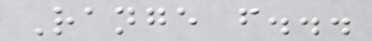Range from...
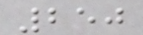250
